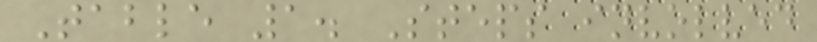Table 1. Steps involved
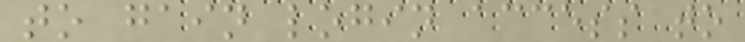to gain login access to
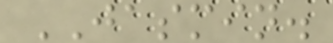JASMIN.
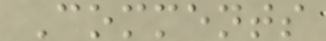Comments
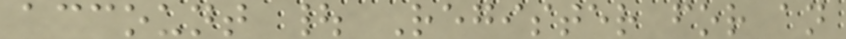account | Register for an
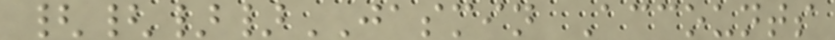{{}}JASMIN Accounts
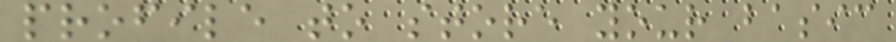profile to store your basic
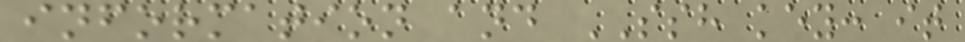information and SSH key: it
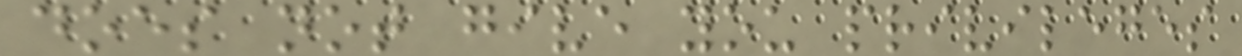does not give you privileges
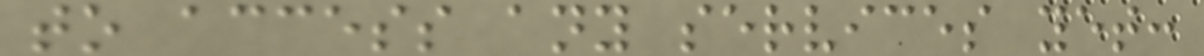to access any services yet:
